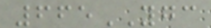665YGC
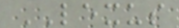LEXUS
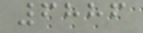6886
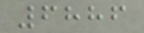6886
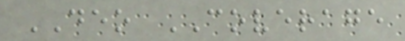DEO COVERAGE
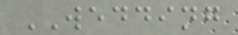WEDDING
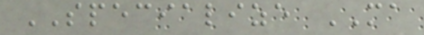SPECIALIZE MA
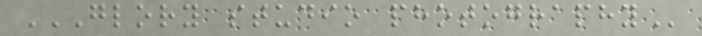GLORY STUDIO PHOTOGRAPHY
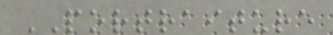PORTRAITURE
